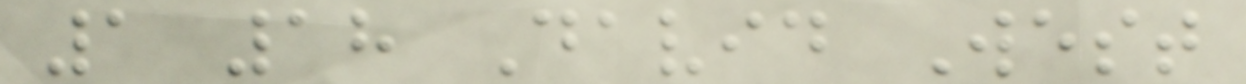1 18 David West
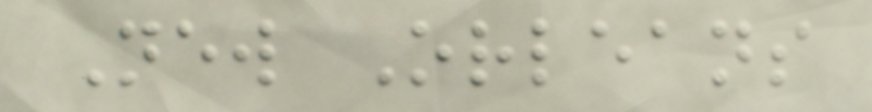New Orleans
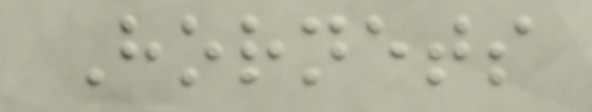Hornets
